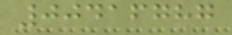00416787
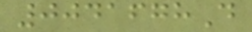0041678D
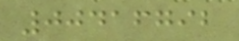00416792
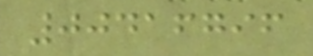00416796
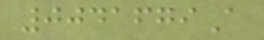0041679A
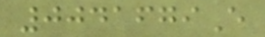0041679E
